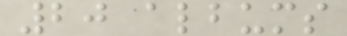20 albums
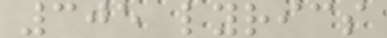305 lyrics
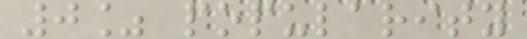0% popularity
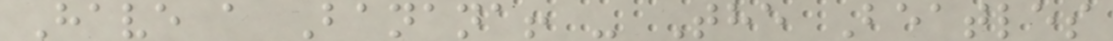Have a Banana! - The Beatles
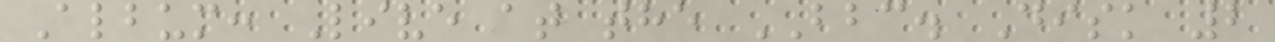Album: Live at the BBC. Disk 2
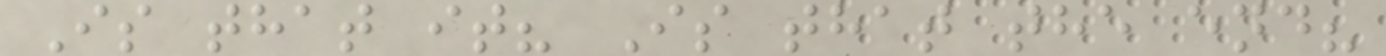Is that it? Is that the end?
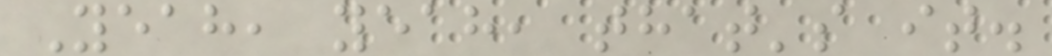Yeah, yeah, that's it.
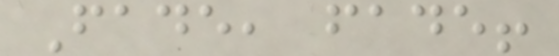Fade, fade!
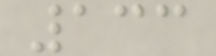133
